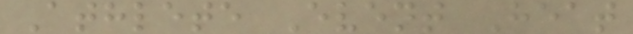Athlete Event Heat
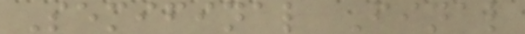Semifinal Final
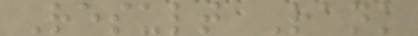Result Rank
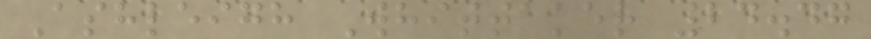Ashleigh Whittaker 24.47
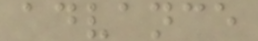advance
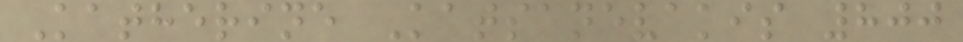Katherine Katsanevakis 800
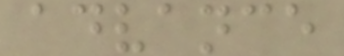advance
